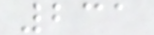231
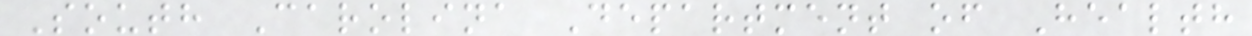South Carolina Department of Health
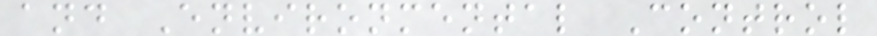and Environmental Control
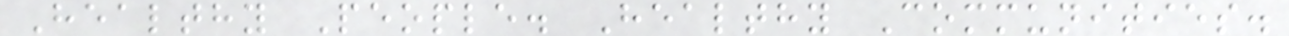Healthy People. Healthy Communities.
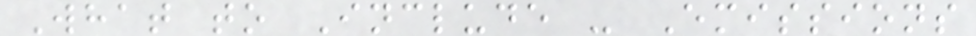What to Include - Emissions
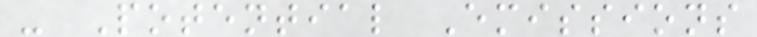- Potential Emissions
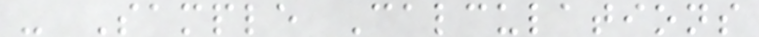- Sample Calculations
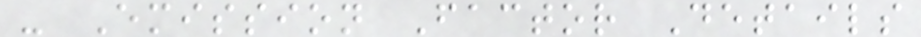- Emission Factor Details
